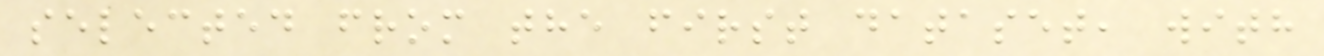selected from the first dataset, with
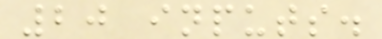20 inputs.
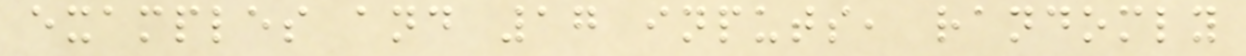examples and 17 inputs, randomly
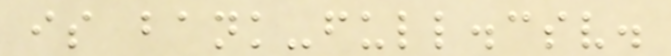is bank-full.csv.
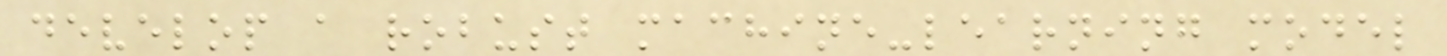develop a robust machine-learning model
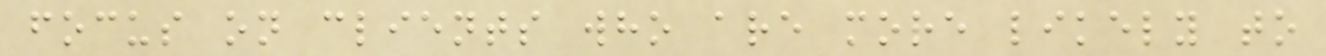focus on clients who are more likely to
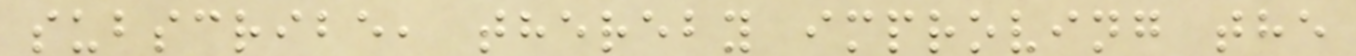subscribe, thereby improving the
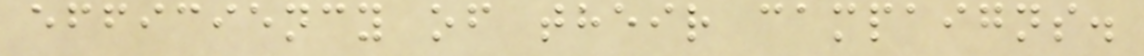efficiency of their campaigns.
